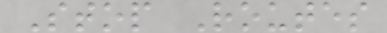Stop Routes
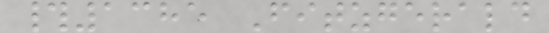#1385 Fitzgerald
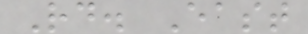Rd. East
